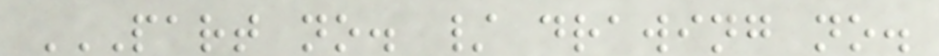PART NO. / DRAWING NO.
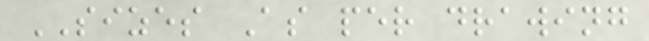SIZES As per drawing
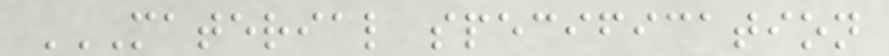MATERIAL SPECIFICATION
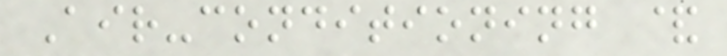Air-conditioning &
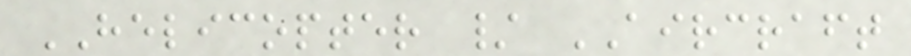HELICOPTER / AIRCRAFT
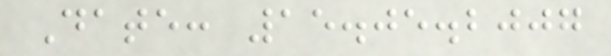Date: 15.05.2007
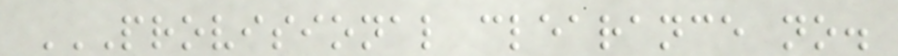PROVISIONAL CLEARANCE NO.
